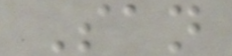San
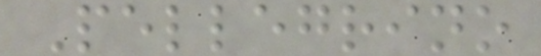Pellegrino
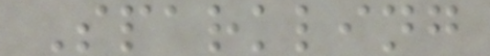Sparkling
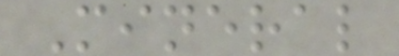Mineral
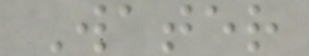Water
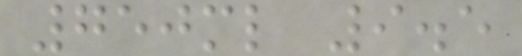750ml 9.5
